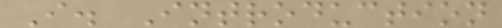I. Introduction
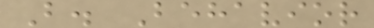B. Behavior
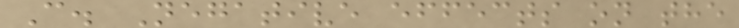C. Negative effects on the
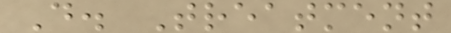D. Treatment
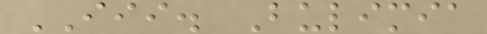III. Bulimia
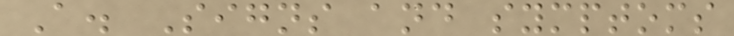A. Signs and symptoms
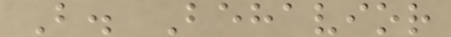B. Behavior
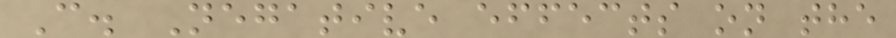C. Negative effects on the
